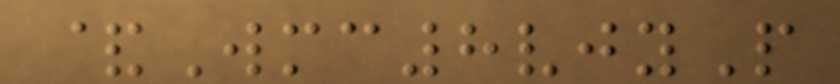&Wmc8vjyP
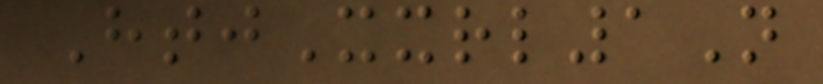HtjXxrl1N
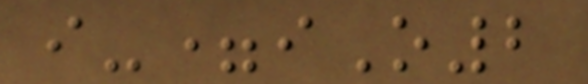i-=iO2
